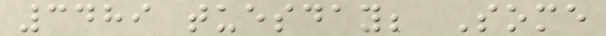3489 tuesday; Some
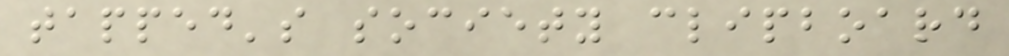tapped's society clipboard
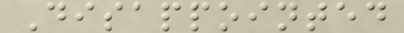Disappointed
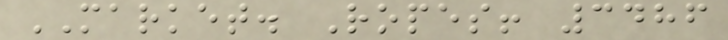MARKET. Ropes! 3486
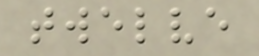twelve
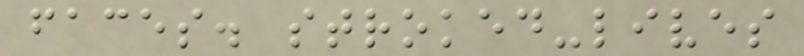faces. stroked-lives
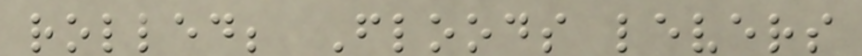rolled; Floods levers
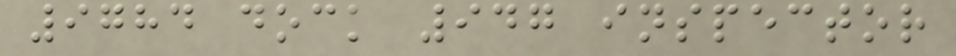9784 dock 947 inspector
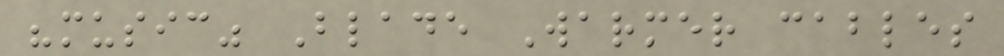"music" Blade Warmer cables
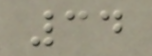34
